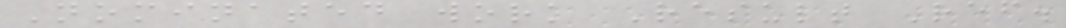Nominated work Result Ref.
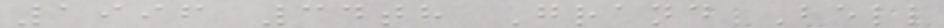1996 34th Grand Bell
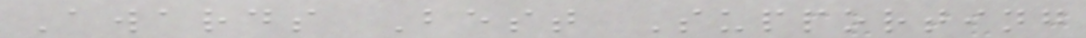Awards Best Supporting
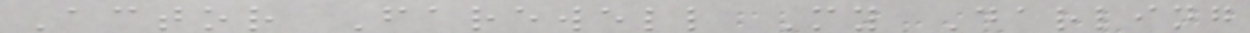Actor Farewell My Darling
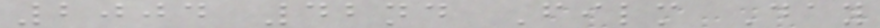2004 42nd Film Day
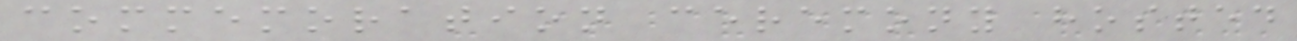commemoration ceremony hosted
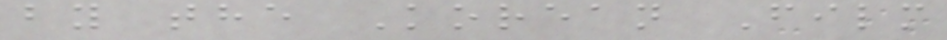by the Korean Film
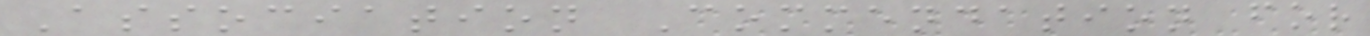Association Commendation for
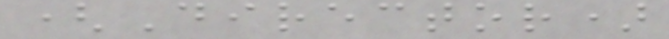(Director)
